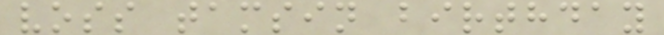voss tamsin birthday
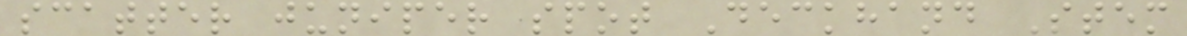scatter juniper spot Deckhand Stem
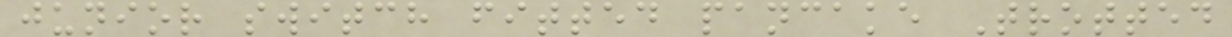junior switch fitted pancake Trotted
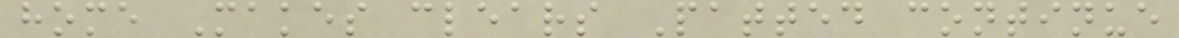home Makes clears Patted continue
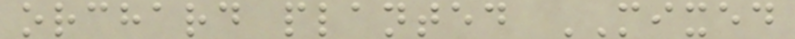orchard planted MIXED
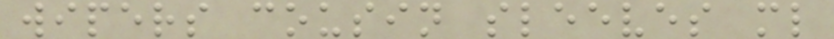wipers cousin sleeves ml
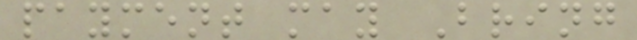payment may Bring
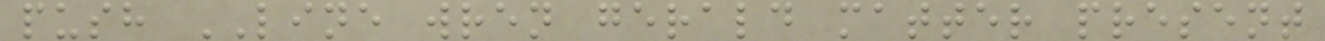push LINE wren gerald matter present
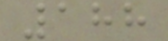188
